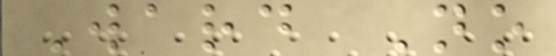Ward No
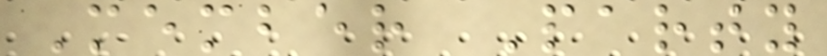Member Party
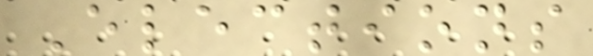Elections
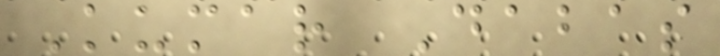Kumar Dabas
